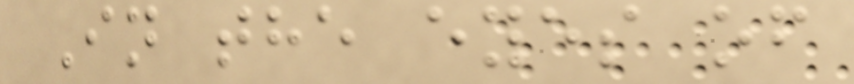In the eyes of
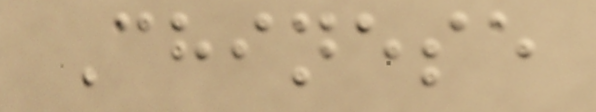Chinese
